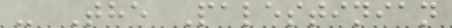- The Palestinian
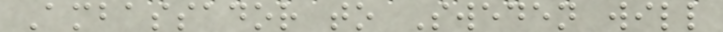Ambassador to Sweden will
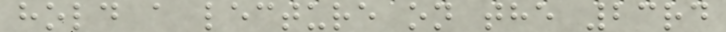hold a lecture on the 23rd
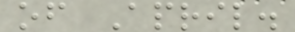of April.
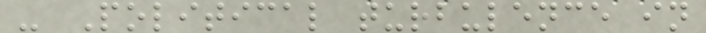- Political turbulence in
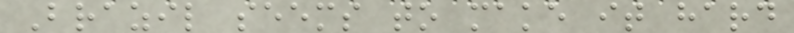Brazil seems to make it hard
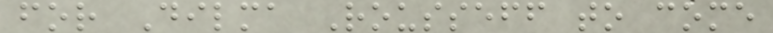for Dilma Rousseff to come
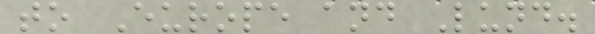to Europe and Lund.
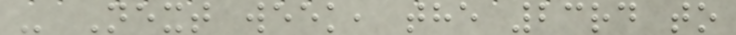- Next week, the 23rd to
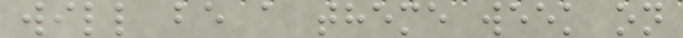will be a theme week on
